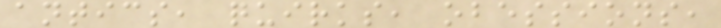antics, quirks, obessions,
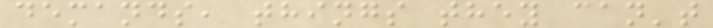demands, things they can't
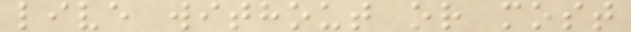live without or most
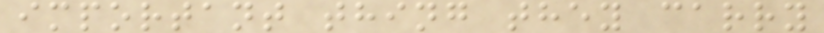important thing they carry
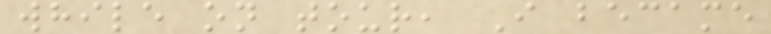while on tour, I became
